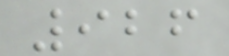926
